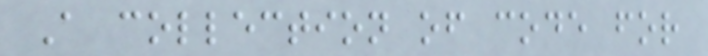A collection of code for
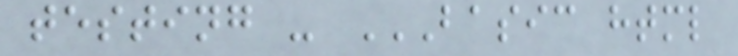testing - BASIC HTML
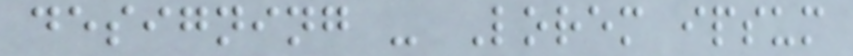designing - Lorem ipsum
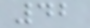42
